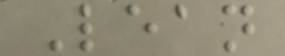Lean
